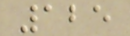125
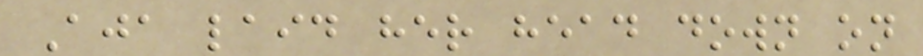Aja laid her head down on
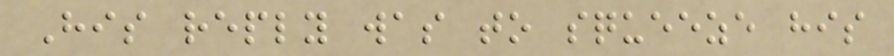His reply was to squeeze his
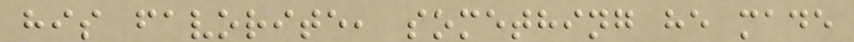his favorite, something he made
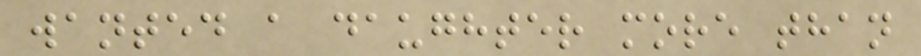wanted a daughter more than
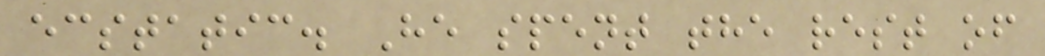ecstatic. He spent the rest of
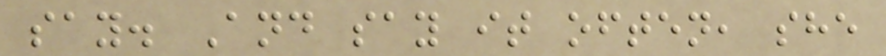say. And say it often, she
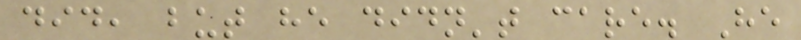did, but he didn't care. He
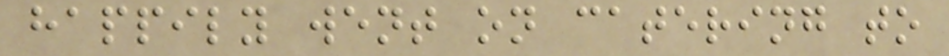happily went on catering to
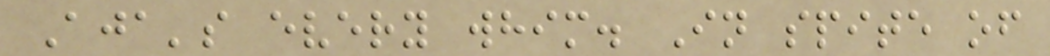Aja's every whim. In spite of
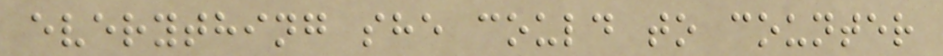everything she could to counter
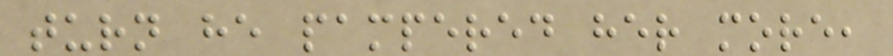turn he pampered her more,
